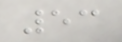53
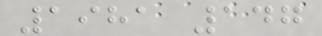1981 147
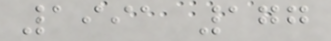1991 177
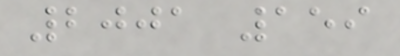2001 159
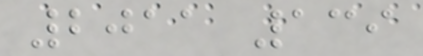2011 139
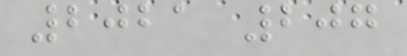2021 207
